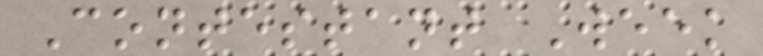Contestant Week
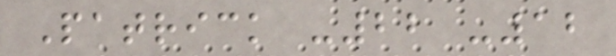Patrick -22 -12
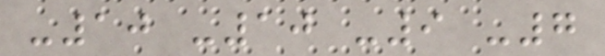-10 -10 -9 -7
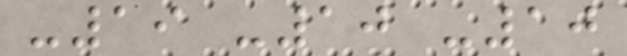-19 -10 -10
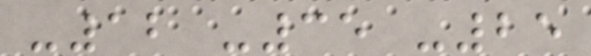-12 -35 -25
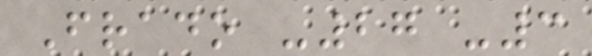Frado -27 -3
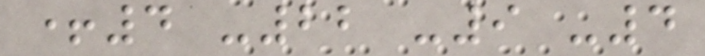+4 -22 -9 -4
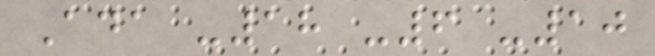Ada -18 -6 -10
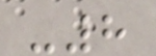-8
